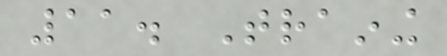11. Training
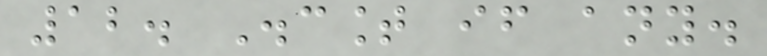12. Discount if any.
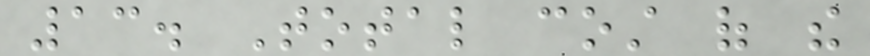13. Total cost of the
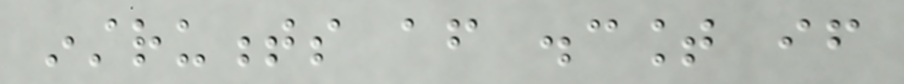instruments after discount if
